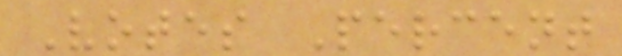Votes Percent
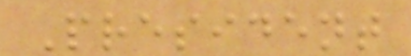President
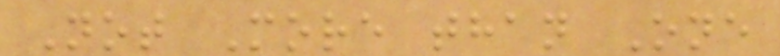Not More than One
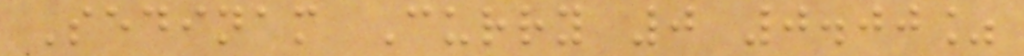Sedinam Curry 0 0.00%
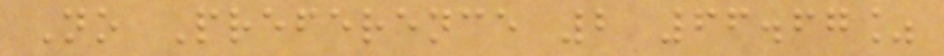No Preference 2 66.67%
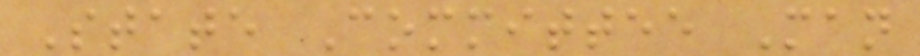State Committee Man
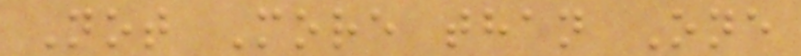Not More than One
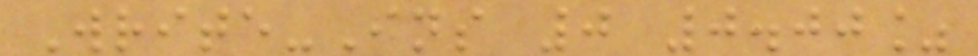Write-Ins 0 0.00%
